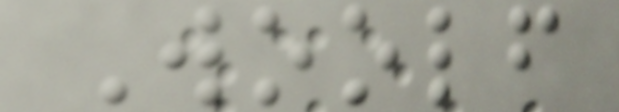Woolf
